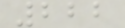222
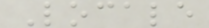Locale
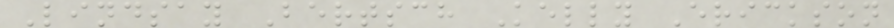Lindsay Bertsch Kelly Erickson
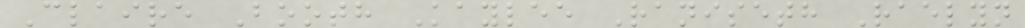Claire Booth Kaylee Raniseth Raelyn
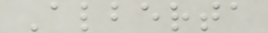Alberta
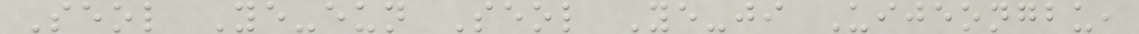Seol Ye-eun Seol Ye-ji Uijeongbu,
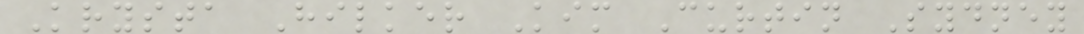Krysta Hilker Kim Curtin Sydney
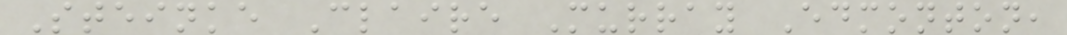Steinke Claire Murray Edmonton,
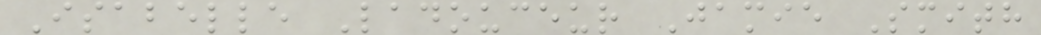Isabelle Ladouceur Jamie Smith
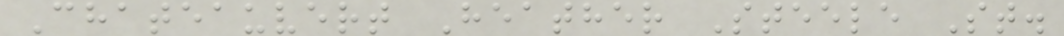Chateauvert Heather Steele St.
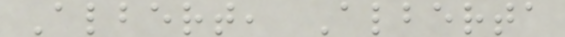Albert, Alberta
